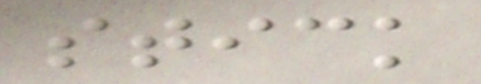stick
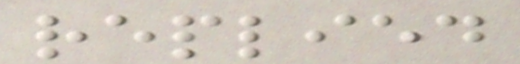replied
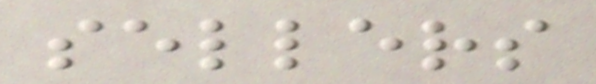sellers
